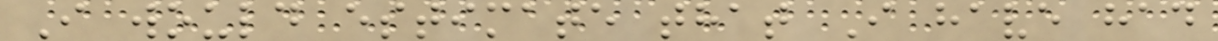I would estimate that I have had
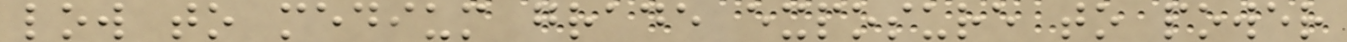low to medium grade exposure to power
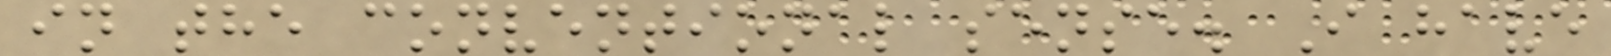in the conventional sense. I have
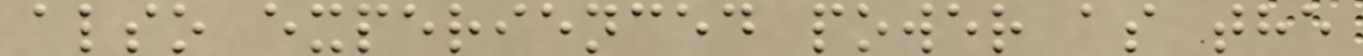also experienced power as the
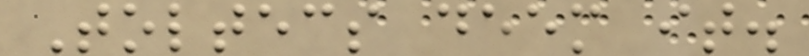Toltecs deem it.
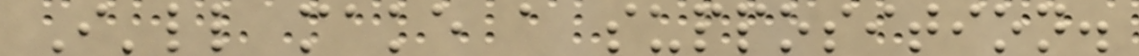I'll make a supposition.
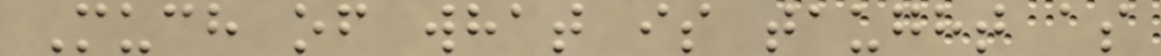Much of what is taught as
